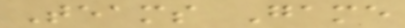Teams Game
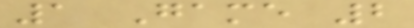1 Game 2
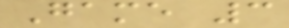Game 3
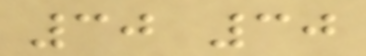30 30
